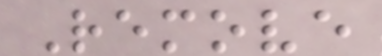Remove
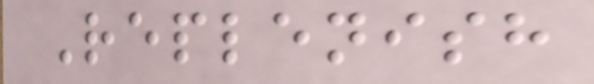Replenish
